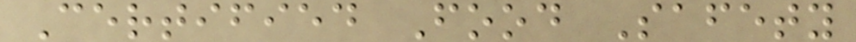Certified Food Safety
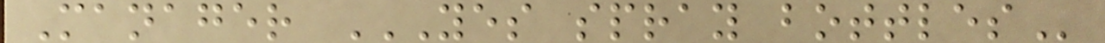Manager YES SPRAY BOTTLES
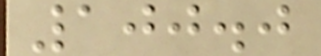100.0
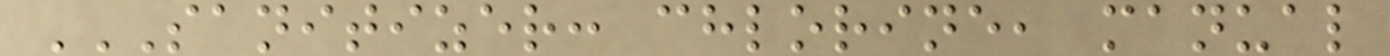SANITIZER: CHLORINE, MANUAL
